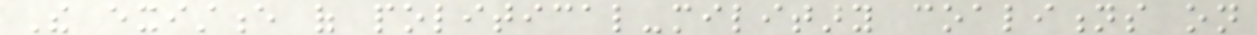The existence of political-military coalitions on
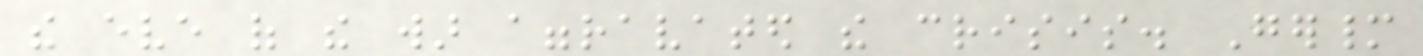the eve of the war aggravated the crisis. Germany
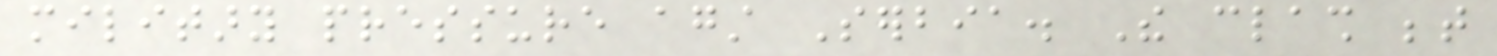military pressure against Serbia. The clash between
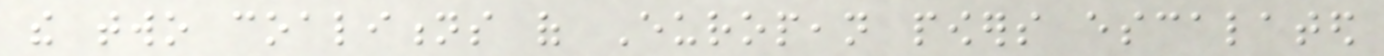the two coalitions of European powers escalated
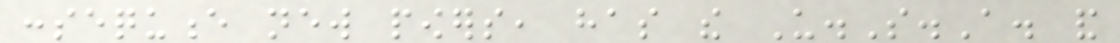consequence new powers, has the U.S.A. and
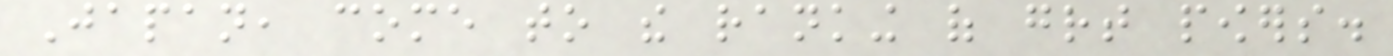Japan, come to the ranking of great powers.
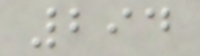294
